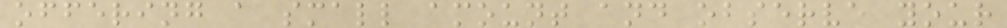offering a small amount and observe your
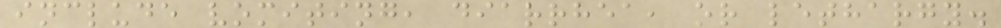include vomiting, diarrhea, or lethargy.
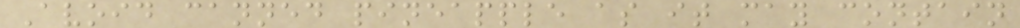Avoid canned pineapple as it may contain
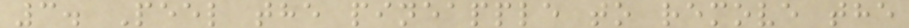3. Peel the pineapple to remove the
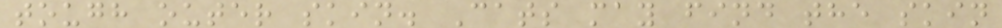tough outer skin. Cats may find the skin
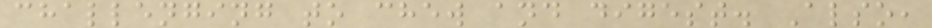challenging to chew and digest. Also,
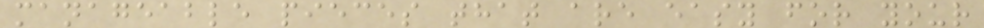manageable pieces that are easy for your
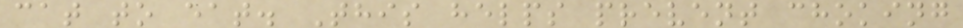cat to eat. This helps prevent choking
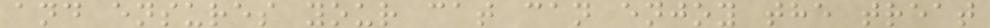and ensures your cat can enjoy the treat
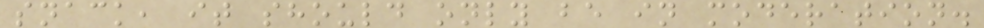snack, it should only be in moderation.
